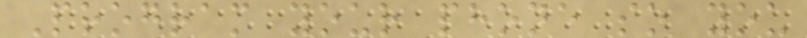Program your phone so you
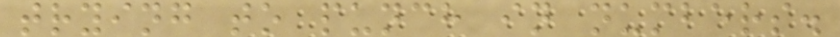trying to punch in numbers.
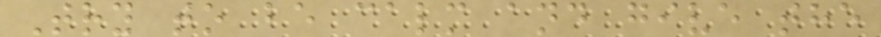Try to be calm and give the
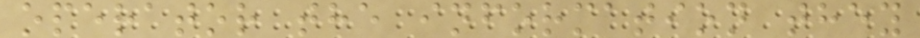operator the information they
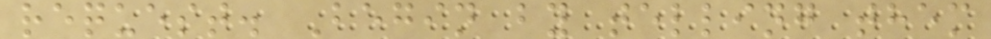request. Begin by telling them
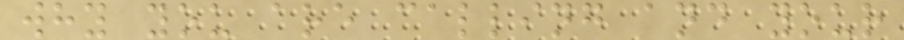why you are calling and your
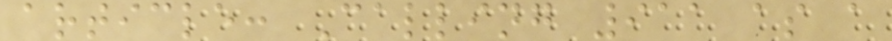article: Calling 911 as a
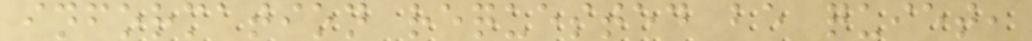information requested be quiet,
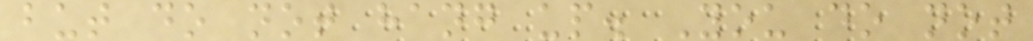but do not hang up. You do not
